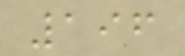196
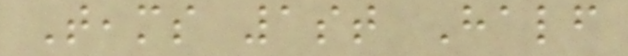Teams 1st Half
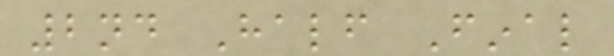2nd Half Final
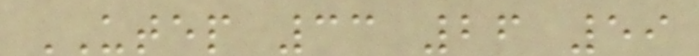UTEP 33 26 59
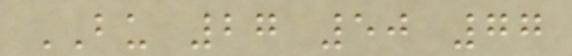BU 27 50 77
